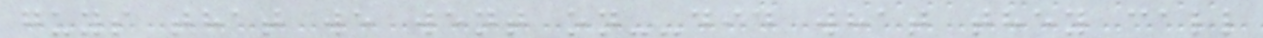guys that we went on--did what they call
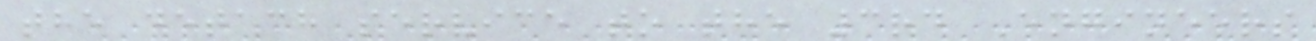the detach service to the 3rd Engineers
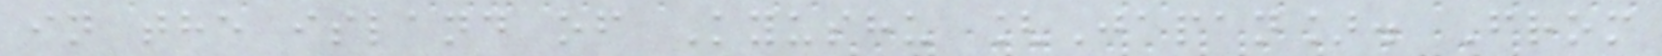in the island of Kyushu [Japan]. From
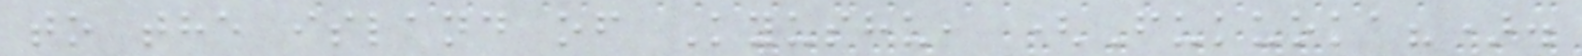to the island of Kyushu, (Fukuoka?).
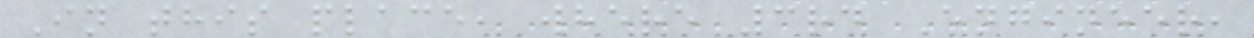In this place, where 3rd Engineer,
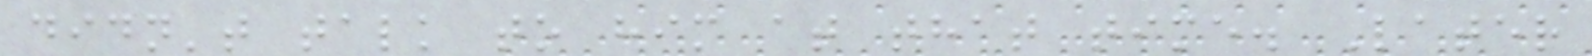didn't talk to him at that time. Later
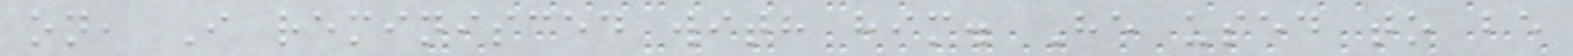on, I reminisced with him. He used to be
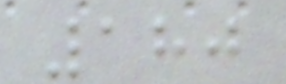180
